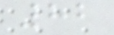82
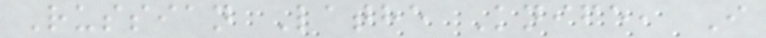Russian Lathe Knife, I
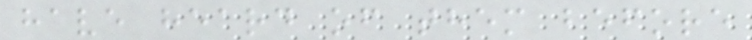have heard of them before
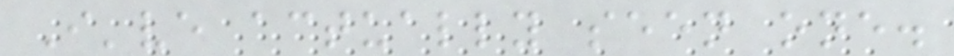I've actually seen one.
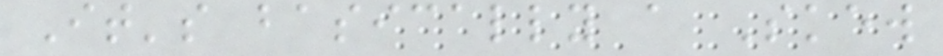It's basically a Skew
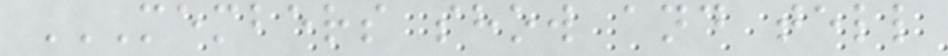MEMBERS SHOW AND TELL
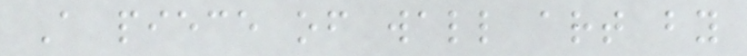A piece of wall art by
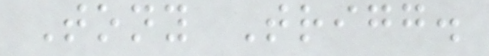Tony Trigg.
